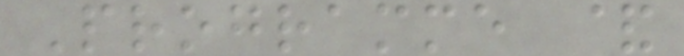Programme &
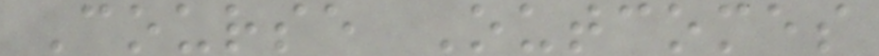Course Outcomes
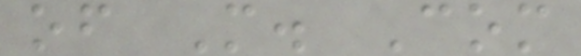of M. Com
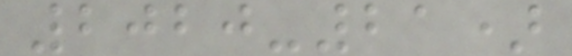2020-21)
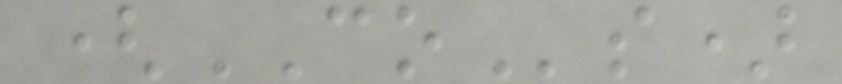(COs)
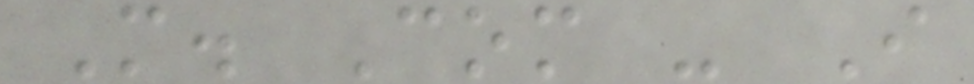M. Com - I
